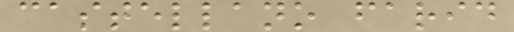castellano farid
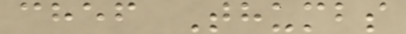chef Thumbs
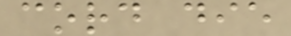cord die
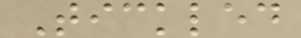Tickled
